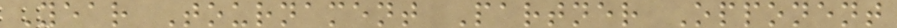Year Tournament Partner Opponent
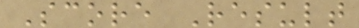Score Result
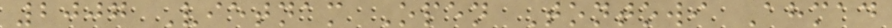2007 Vietnam Open Tontowi Ahmad
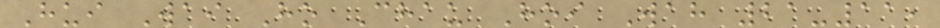Hui Wai Ho Chau Hoi Wah 21-11,
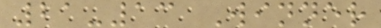21-13 Winner
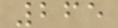265
